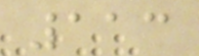113
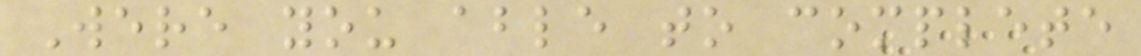Were you able to complete
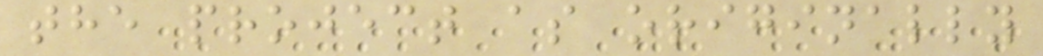the project as originally
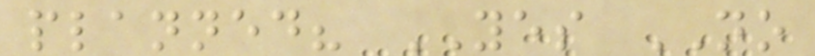planned? YES NO
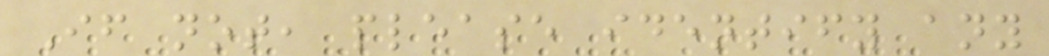If not, please identify any
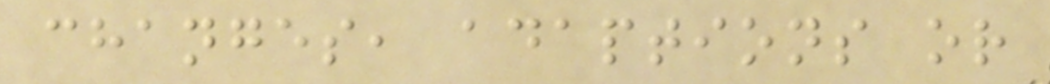changes, adaptions or
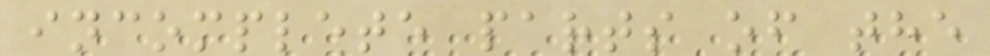incomplete parts of the
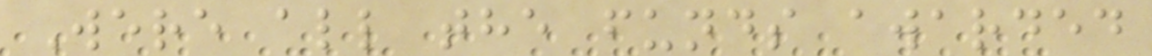Were all the funds awarded
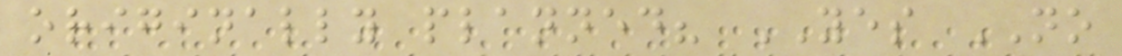originally planned? YES NO
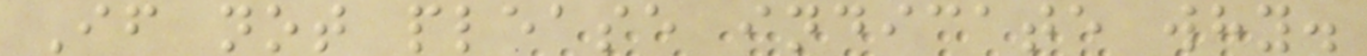If not please indicate why.
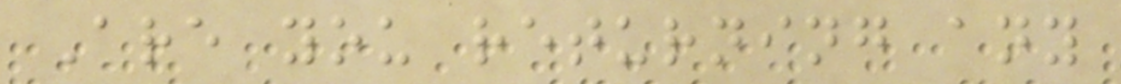Are you returning any
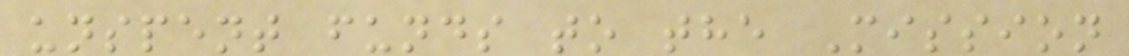unspent funds to the Mission
